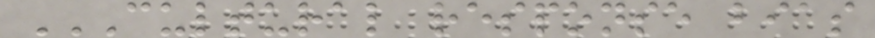CULTURAL RESPONSE BIAS
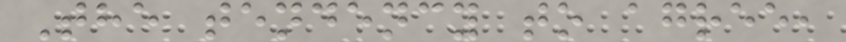The tendency to agree,
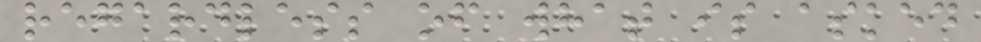regardless of what is asked
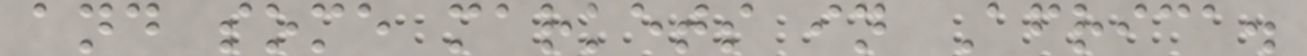and some markets in Africa.
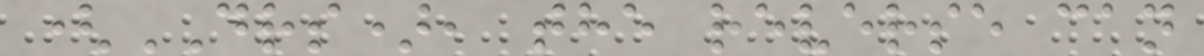(DRS), the reverse can
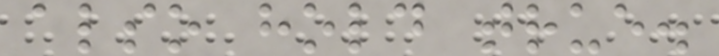also hold true.
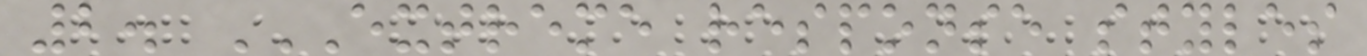2. EXTREME RESPONSE STYLES
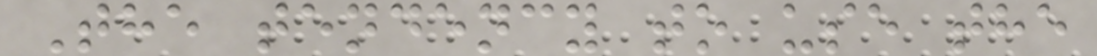The tendency to use the
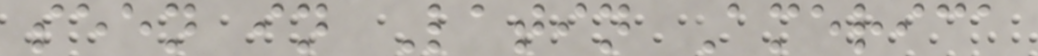seen in Latin America
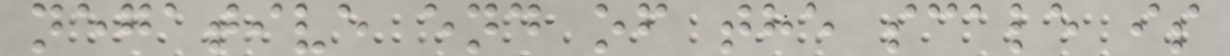negative end of the scale is
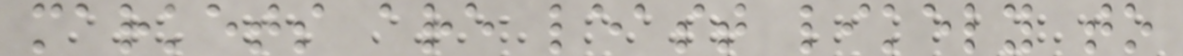markets are least likely to
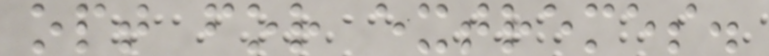opt for extremes.
